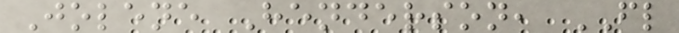Jolene Henderson, FL
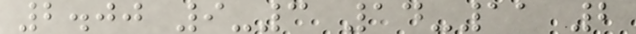2.00 9-3 14-11 2
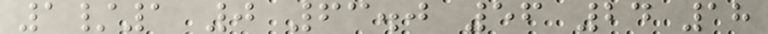1/1 0 63.0 56 24 18
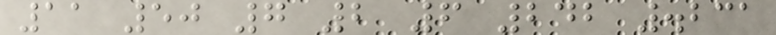11 50 7 2 6 242 .231
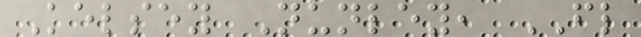Kelsey Nunley, FL
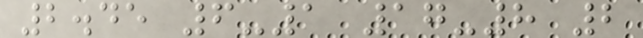2.45 6-1 17-8 2
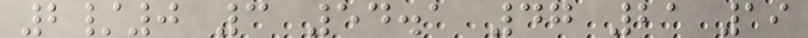2/0 3 54.1 47 21 19
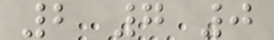2 7 0
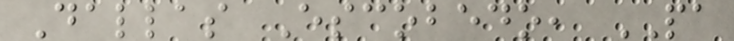Dallas Escobedo, PA
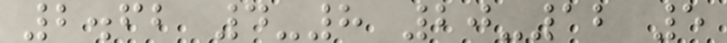2.62 4-8 20-12 5
